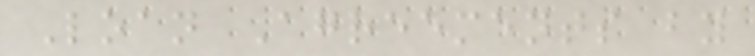Loan Agreements by
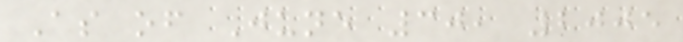As of June 30, 2005
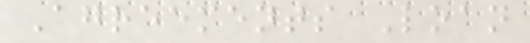Agreements Loan
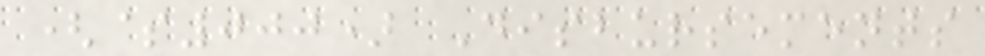($000) Disbursements
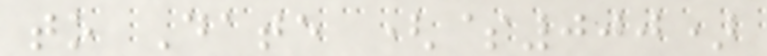to Date ($000)
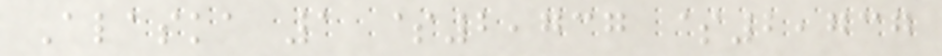Alaska 1 $2,737 $2,737
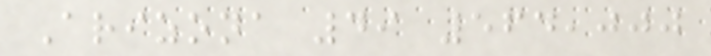Arizona 49 564,000
